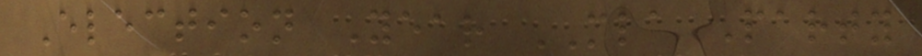Election Year MLA Party
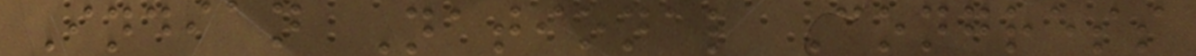Indian National Congress
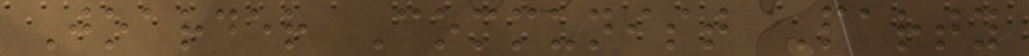Joarder Communist Party
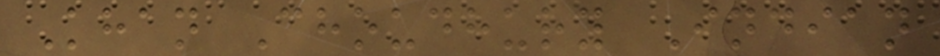Khan Choudhury Indian
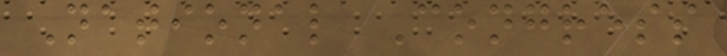National Congress
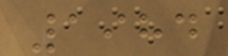1984
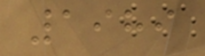1989
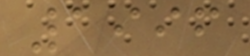1996
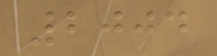2004
